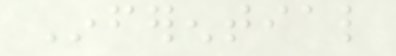Inferential
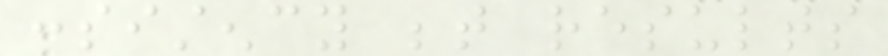consistency between results
